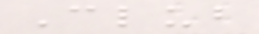Club
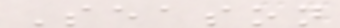Season
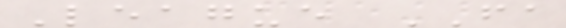League FA
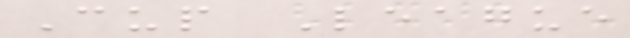Cup League
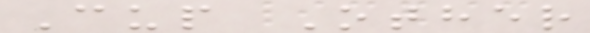Cup Other
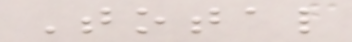Total
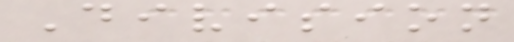Division
